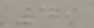49
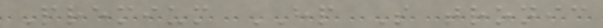Premium HP S tronic
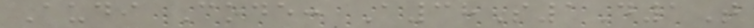Audi Code: A38S1D1T
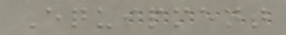Equipment
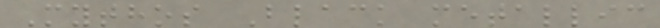Mythos Black metallic
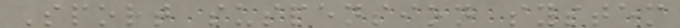Sport suspension system
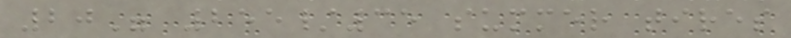20" 255/35 summer tires
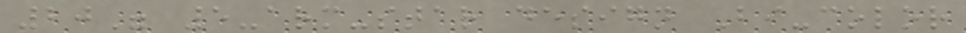20" 5-arm-star design Bi-color
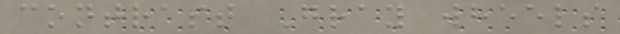contrast Gray wheels
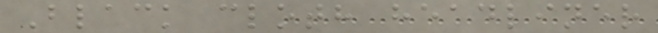Black cloth headliner
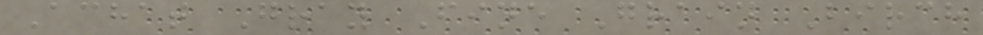Achat Gray Fine Grain Birch
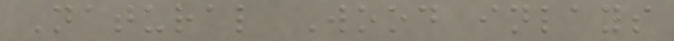Natural Wood inlays
